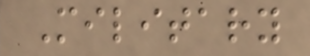Military
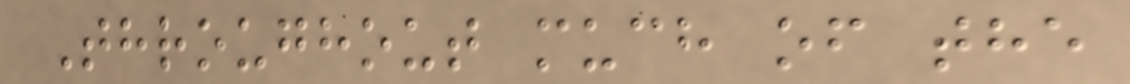Throughout much of the
